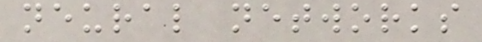neural networks
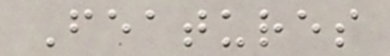Features
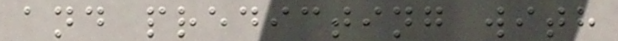and predicting with
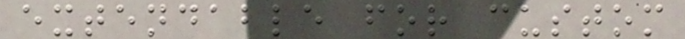extendable for custom
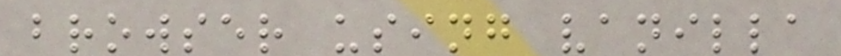browser using vanilla
